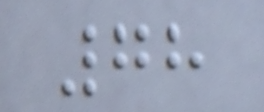78
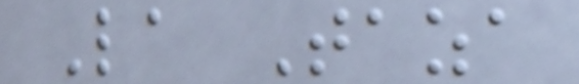La Taza
